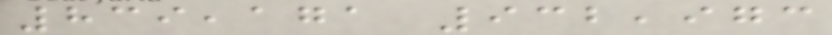839,171 932,973
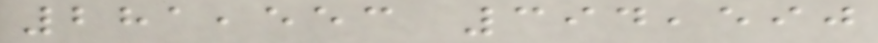281,553 394,590
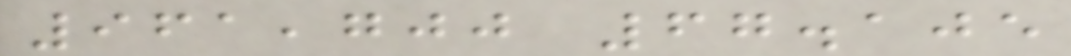961,700 67.105
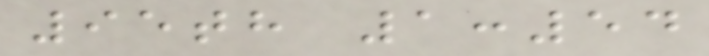95th 1:54
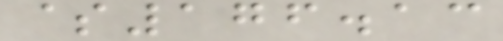$176.13
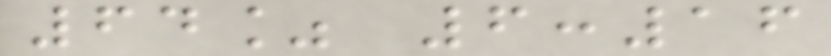64% 6:16
